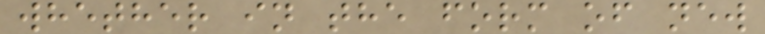whether in the form of new
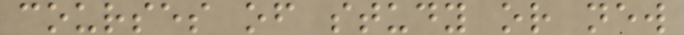courses of study or new
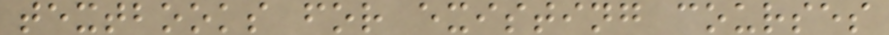textbooks for existing courses
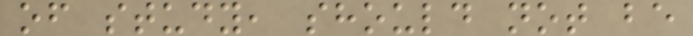of study, should not be
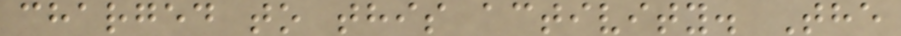charged to this activity. The
